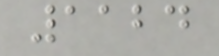1124
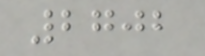2702
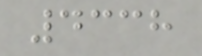4338
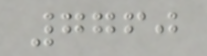7760
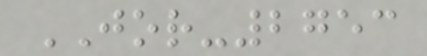JOR-2753
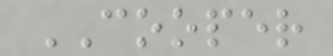COOPER
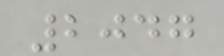2047
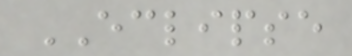ECLIPSE
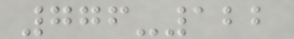776-122
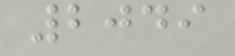2049
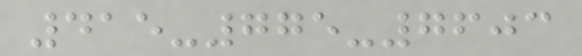415-775-7603
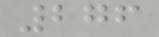276
